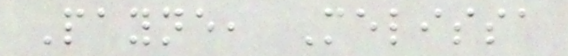Payne, Melissa
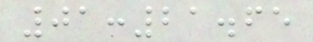01:21.65
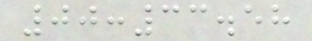00:33.58
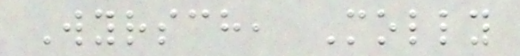Wyrsch, Molly
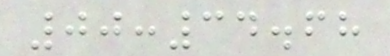00:34.68
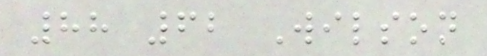88 62 Wilson
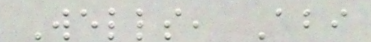Wells, Abi
